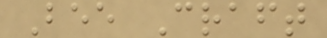Bee Craft
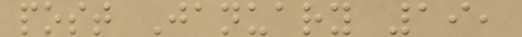post January 19,
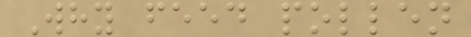Why feed pollen
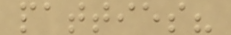patties?
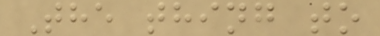The thing to
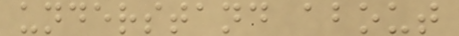understand about
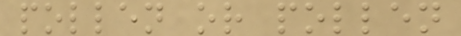pollen or pollen
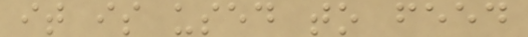it is used to feed
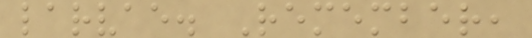larvae. Remember,
